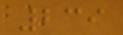239
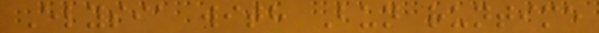Elysia with Bun runtime
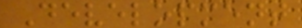Development
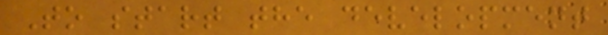To start the development
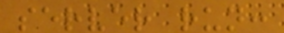server run:
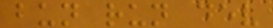bun run dev
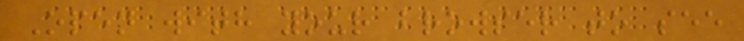Open with your browser to see
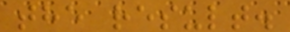the result.
